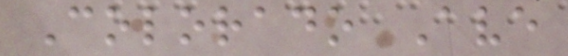Colorado Ave
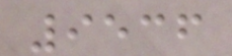9536
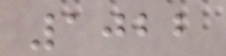1022
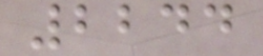2244
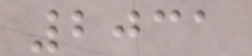2031
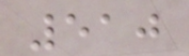510
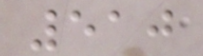510
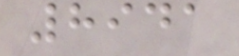8941
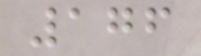176
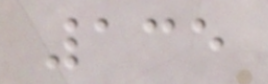135
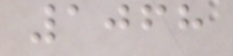1068
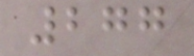277
